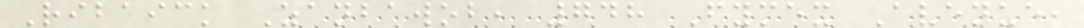Ribaick Zanbawob, 748 Fymex Avenue,
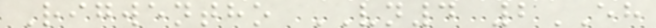Rigwentho VN4 2EH
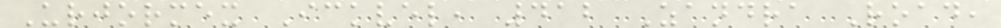Urjormex Ickvel, 412 Zandra Road,
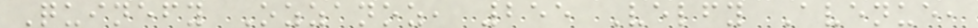Quinefy Ozzanoz, 255 Velfy Avenue,
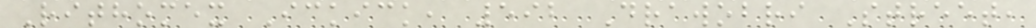Rithomex Ickick, 592 Drawobri Street,
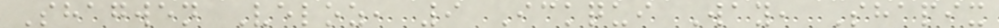Shagwen Veloz, 9 Ickqui Way, Shapix
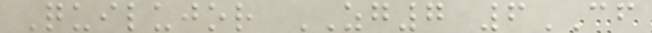Quilujor ZG7 6CF
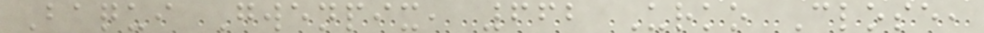Baqui Gwenpix, 662 Urko Close,
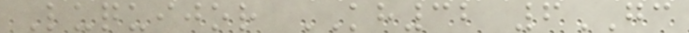Luquijor KH32 6GC
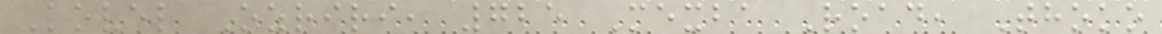Kovel Ozriri, 725 Mexba Road, Thoko
